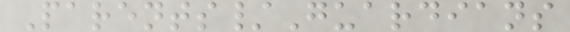Parents/Guardians
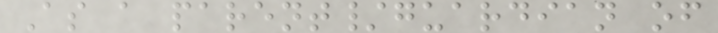As a parent/guardian of
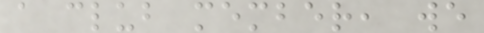a club member, we
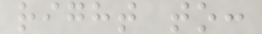right to:
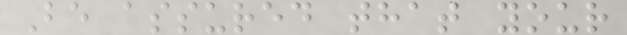Be assured that your
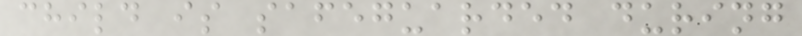child is safeguarded during
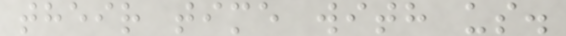their time with us.
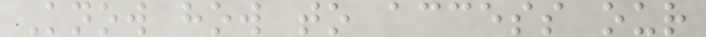Know how to access our
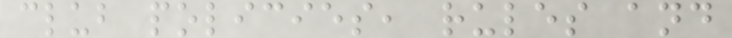club policies, rules and
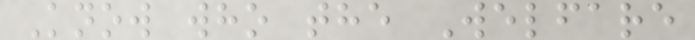Know who the Welfare
